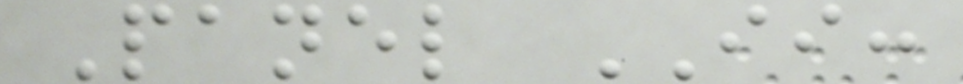Panel II:
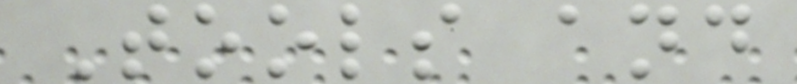Tools and
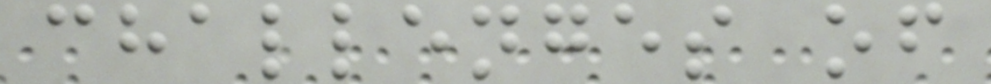challenges of
